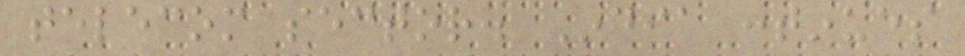telecom sector. India continues
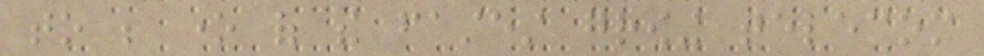to be one of the fastest growing telecom
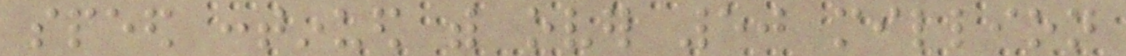speed continued with over 50 million
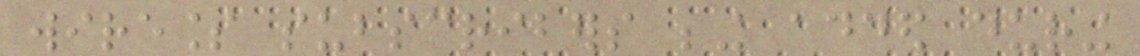wireless subscribers being added during
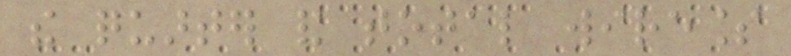the quarter and total wireless
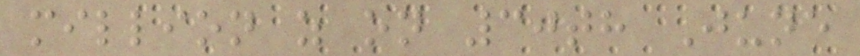million as on 30th June
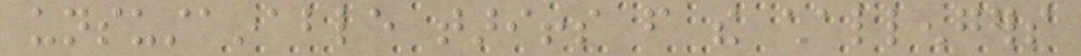unsustainable tariffs from the challengers
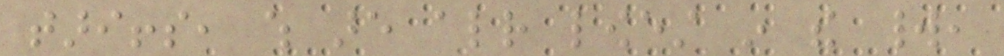tariffs, which are already lowest in the world,
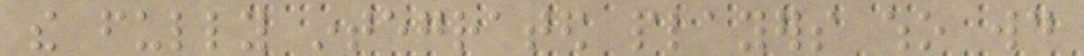the fully integrated players who would
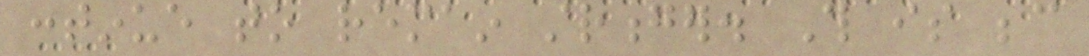continue to remain stronger. This is because
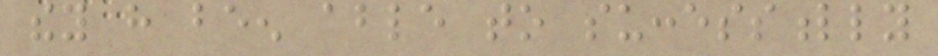they have been able to successfully
